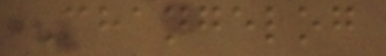Changelog
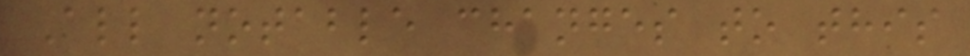All notable changes to this
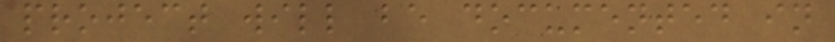project will be documented in
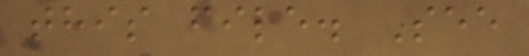this file. See
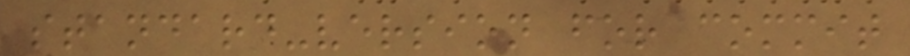standard-version for commit
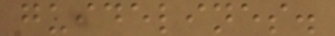guidelines.
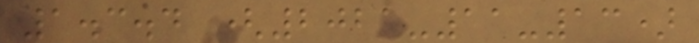1.3.4 (2021-11-13)
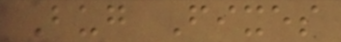Bug Fixes
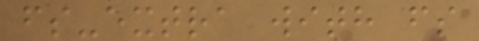fs-extra with fs
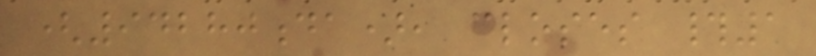(94280da), closes #1
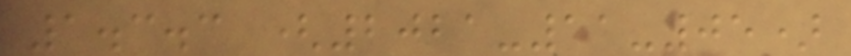1.3.3 (2021-11-05)
